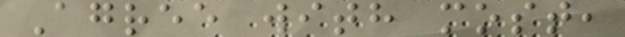Agree with most,
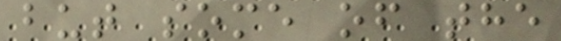but some of the
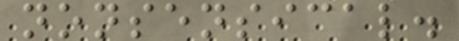nonsensical.
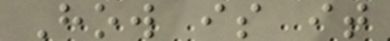How is it
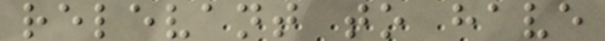relevant to have
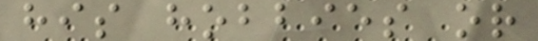his hobbies or
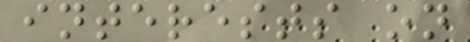interests on
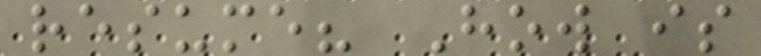resume? How is
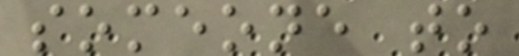someone to
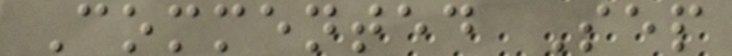Commented Sep
